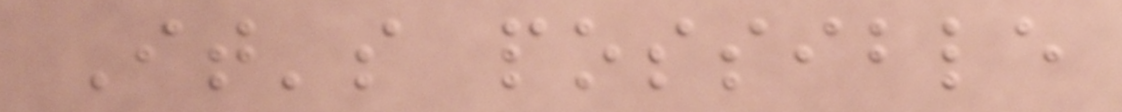It's possible
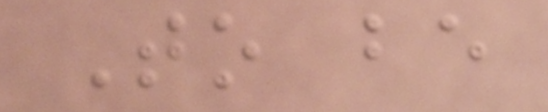To be
